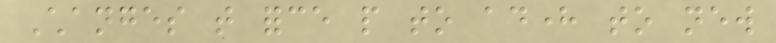Changes that force people to adhere to new
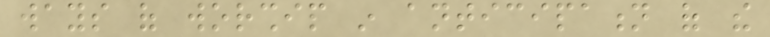ways of worship in anticipation of the
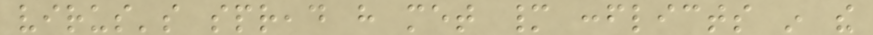virus's spread have met many conflicts in the
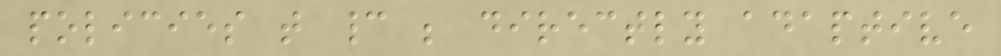policies that cannot be directly adaptive
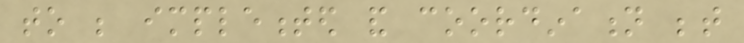to be implemented and coordination between
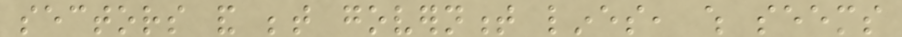sectors and between government lines, which seems
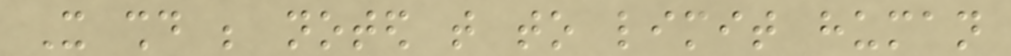It should be noted that to limit human
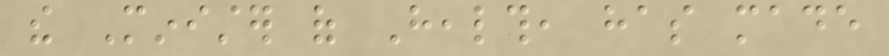the Minister of Health, has made
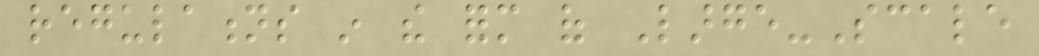regulations in the form of Large-Scale
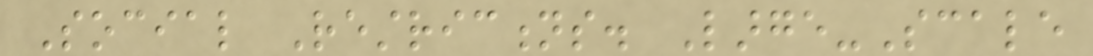Social Restrictions. Large-Scale
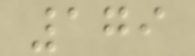179
